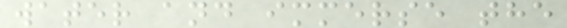water and immerse the
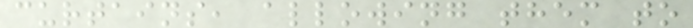curtains, allowing them to
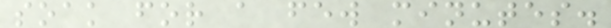soak for a few minutes.
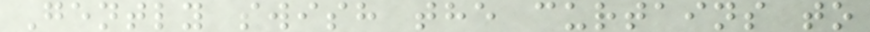Gently swish the curtains to
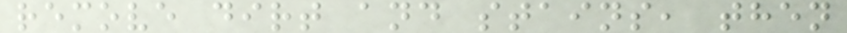remove dirt and stains, then
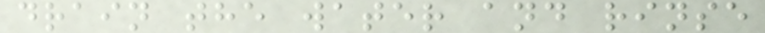drain the water and rinse
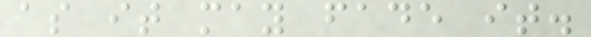as it may fade it.
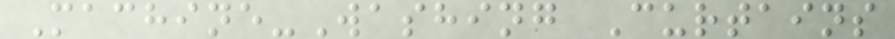Machine-Washing Curtains
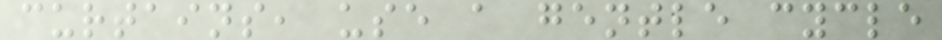curtains, use a gentle cycle
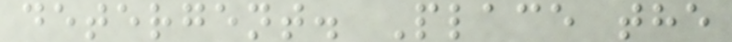detergent. Place the
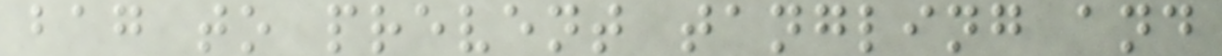bag to prevent tangling and
